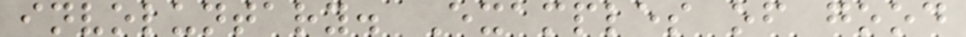involuntary. Examples of good
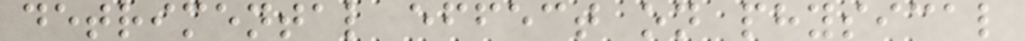detrimental effect on physical
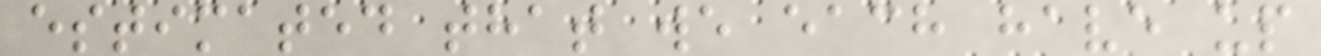estimated that we each have up
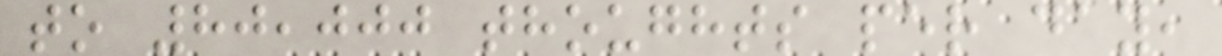to 80,000 thoughts per day,
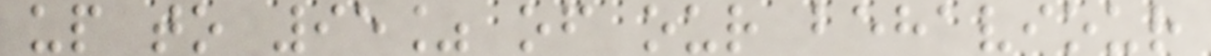up to 95% of our behaviour
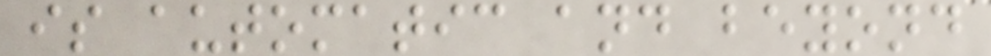is automatic and beyond
